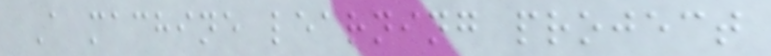A machine learning project
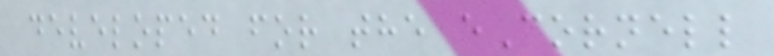developed for the eCornell
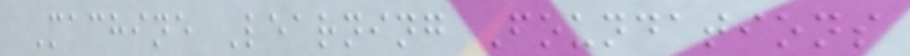Machine Learning Foundations
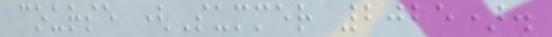course (Summer 2025).
